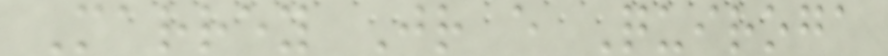Marrey Jr e Quiroga
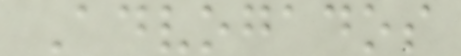Advogados
